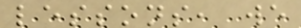lessons, we
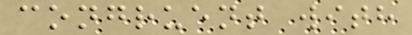congruent with
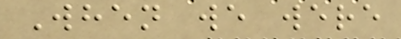When we were
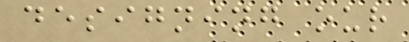designing our
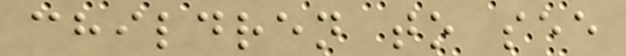children to see
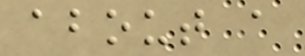about a
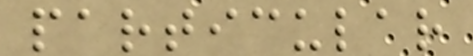particular
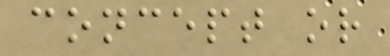concept or
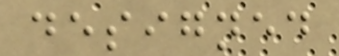designed
